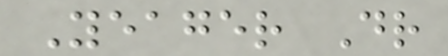Yeager Dr
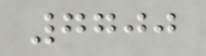7700
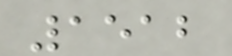1512
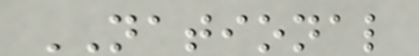NATIONAL
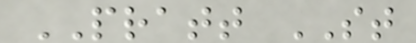PRATT ST
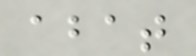abat
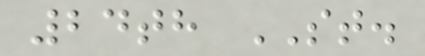24th ST.
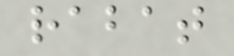rabat
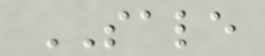SALE
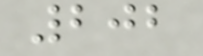202
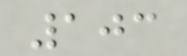103
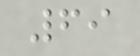69
